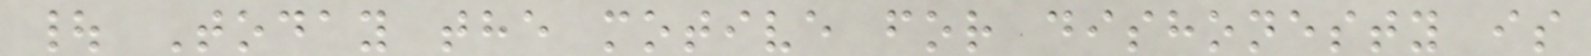| Today the motive for dishonesty is
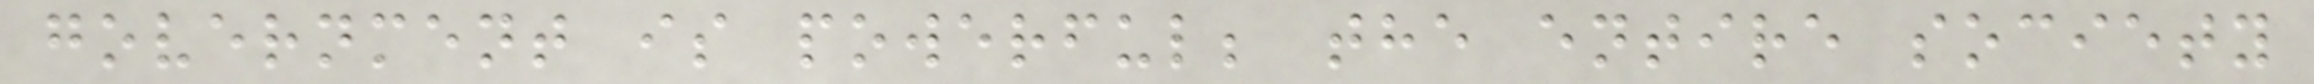government is powerful; the entire society
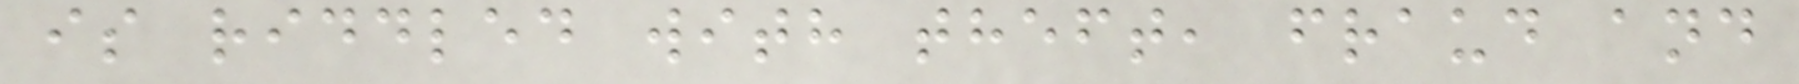is riddled with theft, fraud and
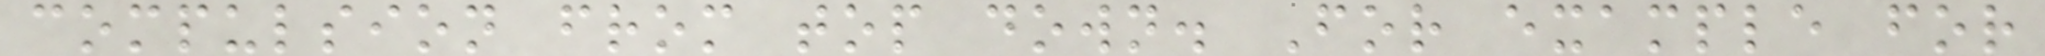compulsion from top down. For example for
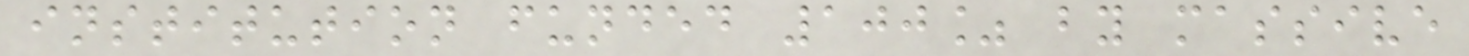institution funded 100% by massive
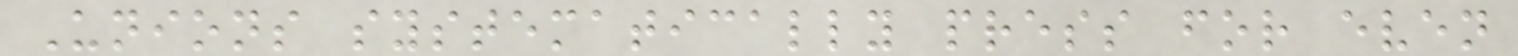Unions systematically press for even
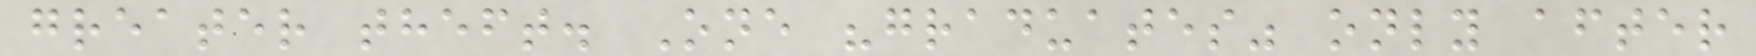greater theft. One "graduates" only after
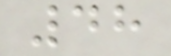48
